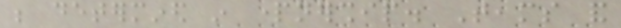be determined in partnership. Teams and
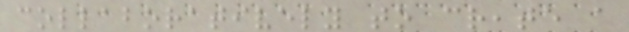collaboratively to create a
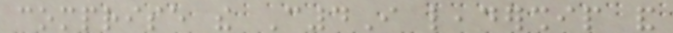comprise the C4I leadership and
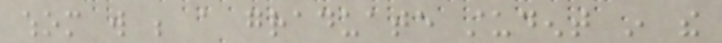whom will be a graduate student in the
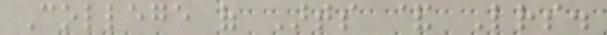College of Arts & Letters.
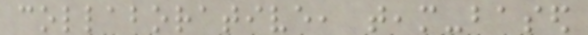collaborative, team-based
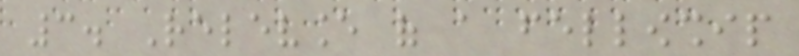3. Relevance of a fellowship
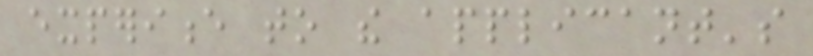experience to the applicant's
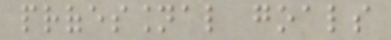professional goals
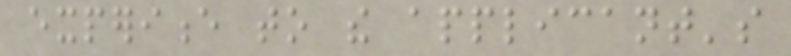experience to the applicant's
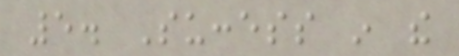5. Success in the
